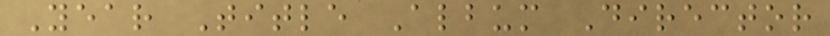Year Title Album Director
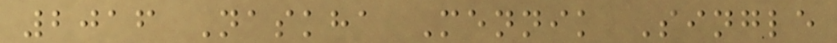2016 Naskha Mennik Single
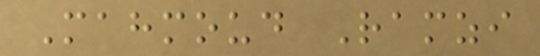Mahmoud Ramzi
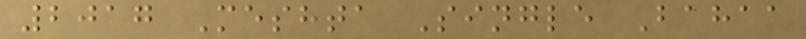2017 Meshta Single Bahaa
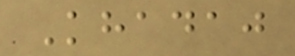Khadaj
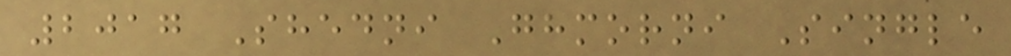2017 Shedni Ghmorni Single
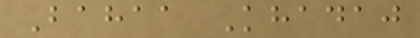Bahaa Khadaj
